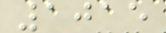1015
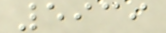5939
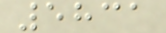5831
